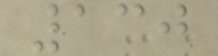130
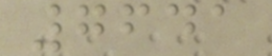7641
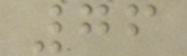76
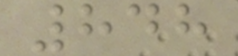848
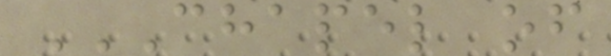CHAPEL OF
